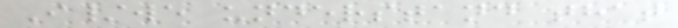I/we understand that
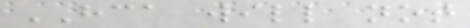HCA will not
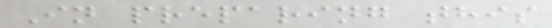In preparing this
